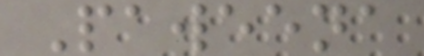Paweena
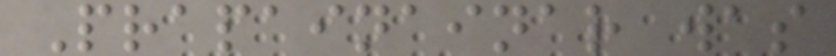Prapainainar was
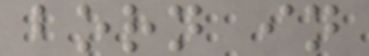born in
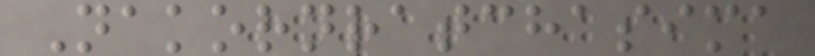Nakornratchasima
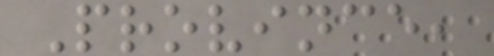Province,
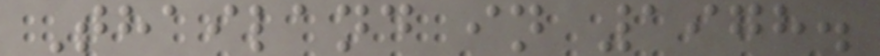Thailand in 1978.
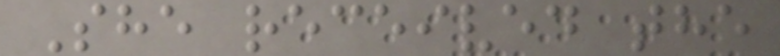She received the
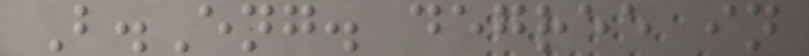B.Eng. degree in
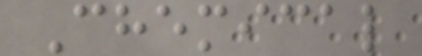Chemical
